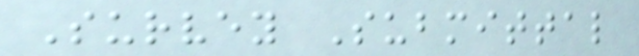Survey Submittal
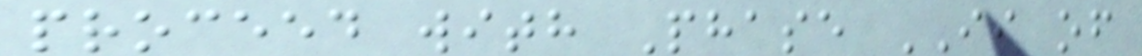proceed with Phase II of
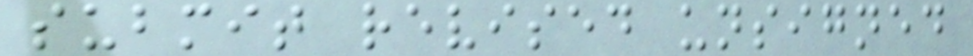submit revised unsigned
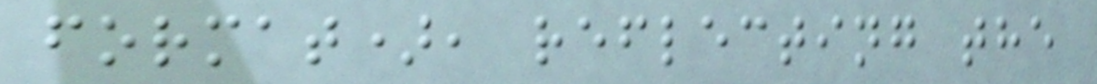format), reflecting the
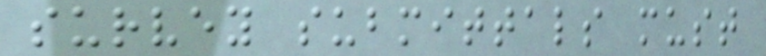survey submittals must
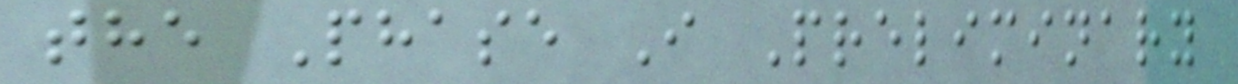the Phase I Preliminary
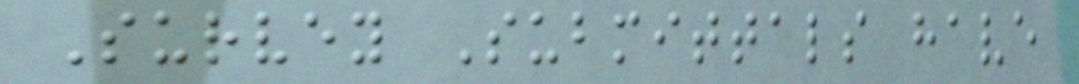Survey Submittals have
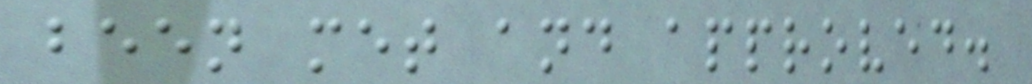been met and approved.
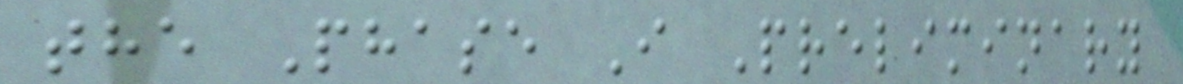the Phase I Preliminary
